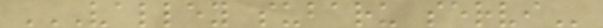VALLEY SUBARU SERVI
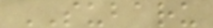SUBARU
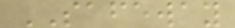SAFEWAY
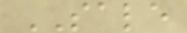SALE
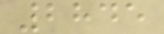2845
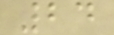24
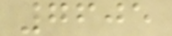7605
